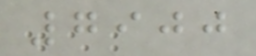7900
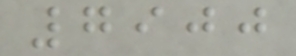7900
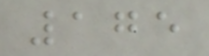175
